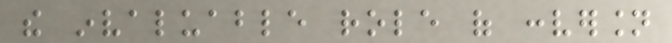the invaluable role of conversion
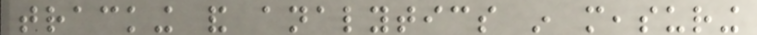tracking and analytics in measuring
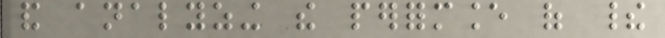and analyzing the performance of their
